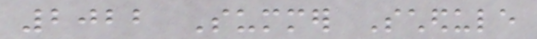2022 Summer Schedule
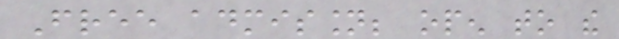Free admission; open to the
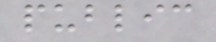public
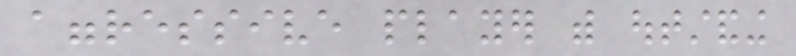aggressive player with outstanding
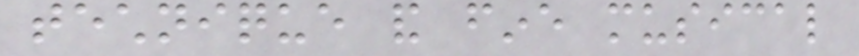technique and fine musical
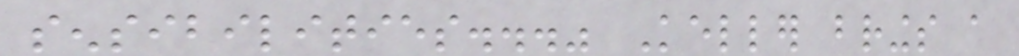sensibilities..." Keller brings a
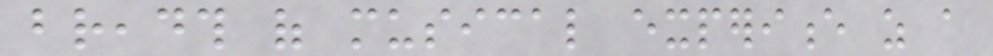breadth of musical experience as a
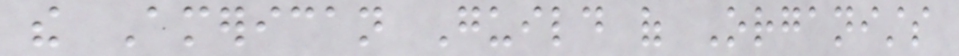the American Guild of Organists
